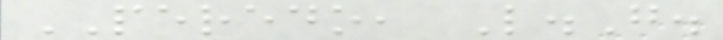PEREDO, L.G.
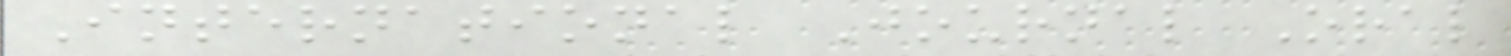International Journal Oral
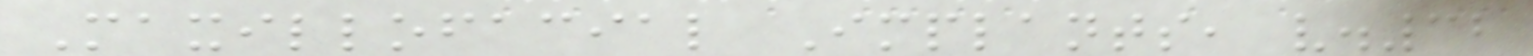Maxillofacial Implants, v.32
